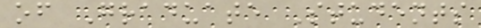of Graduate Students
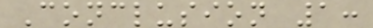Conclusion 1:
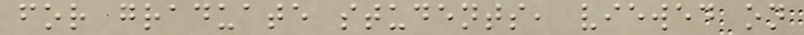for graduate students, viewed on
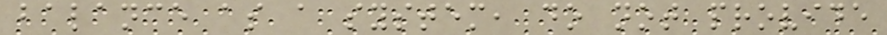balance as a system, do not provide
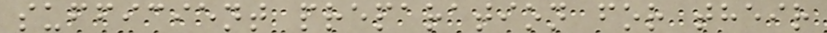sufficient preparation for their
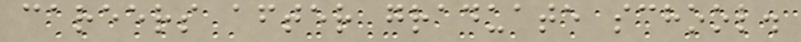careers after graduate school.
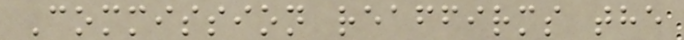Commission reaffirms the
